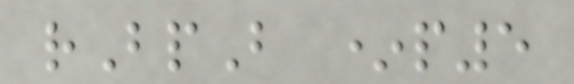rBpB *p5
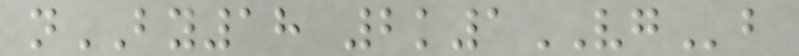nBY18 2k1VGb
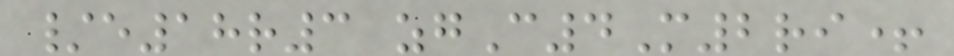/e18r3 zgC4M2ri+
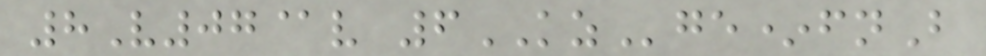8V07@v 6KZge*fnB
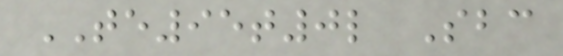TE95t0l Sbc
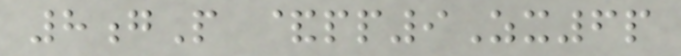8gP &pp9Zx6p
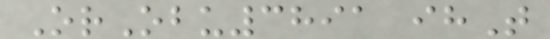OrObu3891 ihT
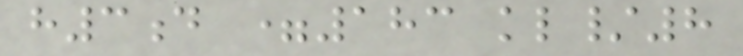h3d =183 kl/8
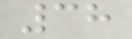38
